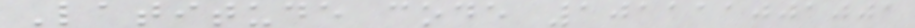Latitude code 101111001001
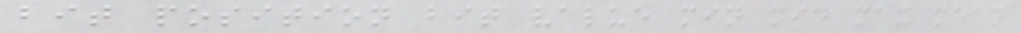bit position bit value min mid max mean
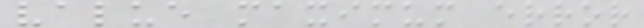value maximum error
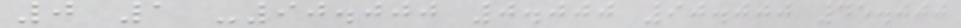0 1 -90.000 0.000 90.000 45.000
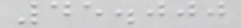45.000
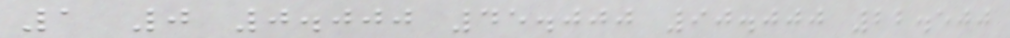1 0 0.000 45.000 90.000 22.500
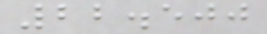22.500
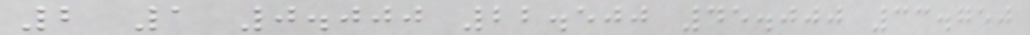2 1 0.000 22.500 45.000 33.750
